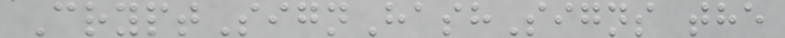CryptSignHashSigns the
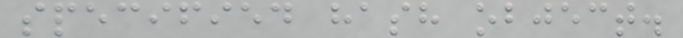specified hash object.
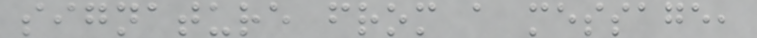signature from a message,
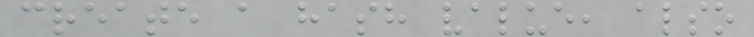create a hash value, also
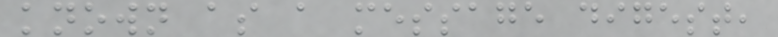known as a message digest,
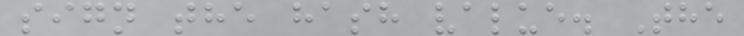sign the hash value. The
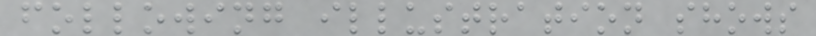following illustration shows
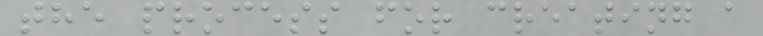the process for creating a
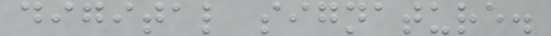digital signature.
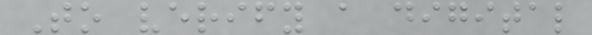To verify a digital
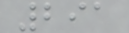291
